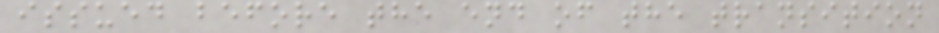issued before the end of the transition
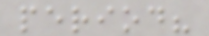period?
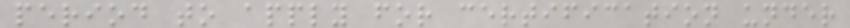period to apply for certification under
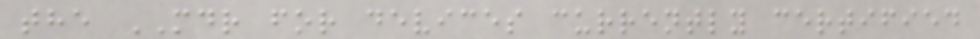the MDR for devices currently certified
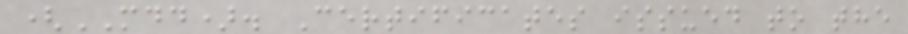(MDD). Certificates issued to the
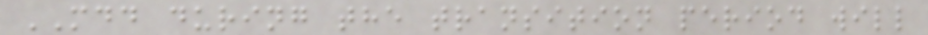MDD during the transition period will
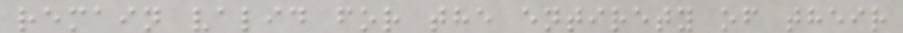remain valid for the entirety of their
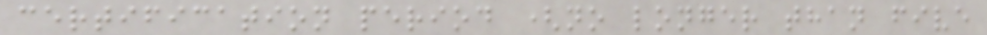certification period (no longer than five
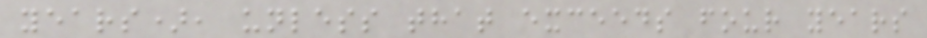years), unless that exceeds four years
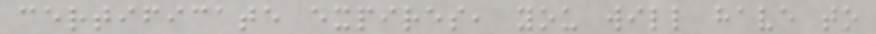certificate expires, you will have to
